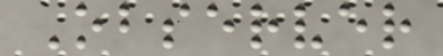Observer
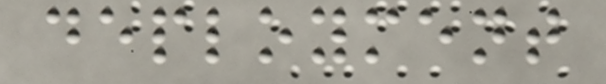deployment
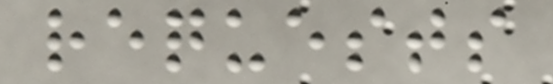requests
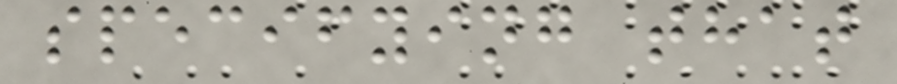specifying that
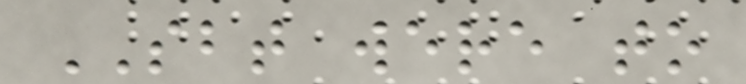SBT were to
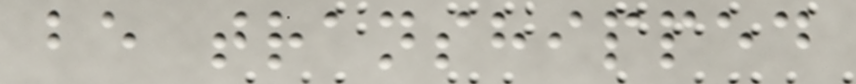be transhipped
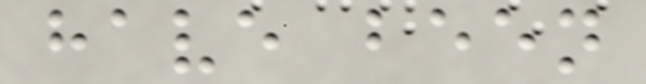have been
